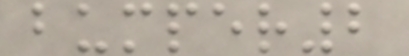bumper2
